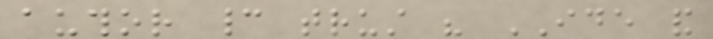author cannot trust his IDE and
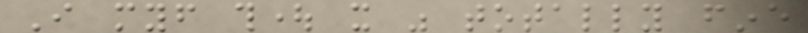I myself thought it was totally fine
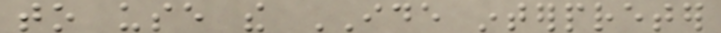to use the IDE interpreter
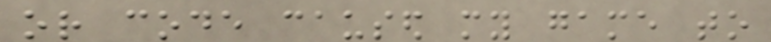or code caused my game to
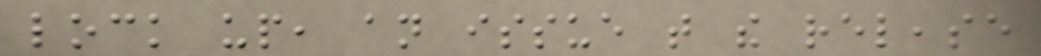lock up, an issue that the release
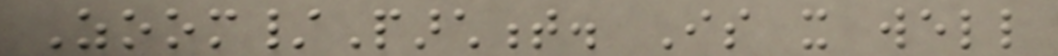Zoom/Parchment. Is it well
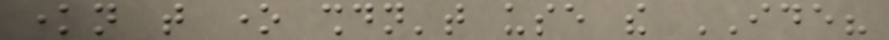known that one shouldn't use the IDE?
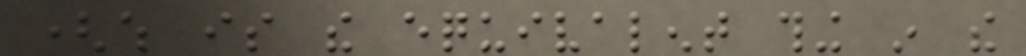(which is the equivalent thing in the
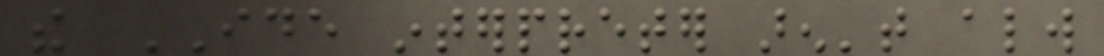the IDE interpreter aren't always
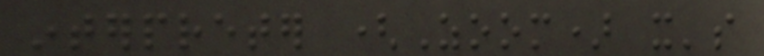interpreter (Zoom) it's
